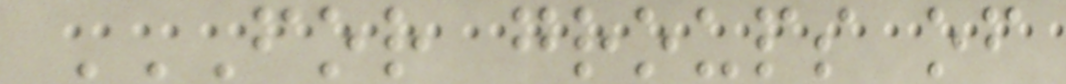FOR GROUPS OF
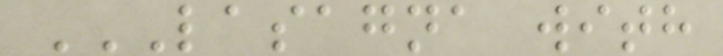LASAGNA WITH
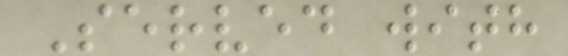Served with
